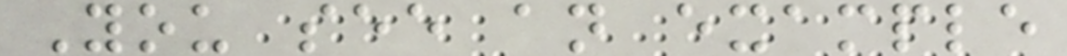You see an example
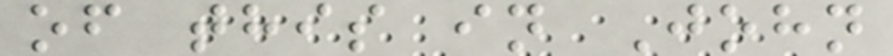of this in John
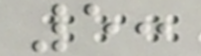5:
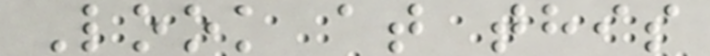Look at this
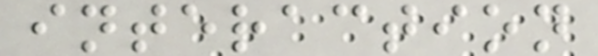interaction
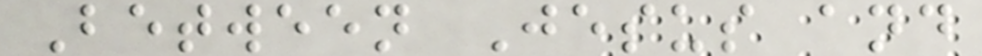Between Jesus and
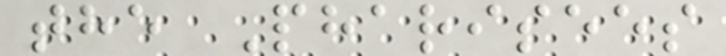the Pharisees
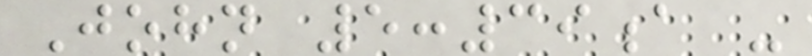John 5:39a -
